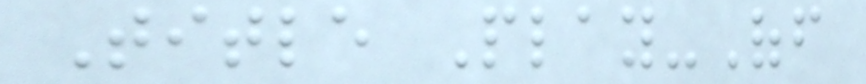Title Play-Off
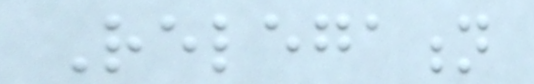Relegation
